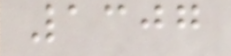1307
